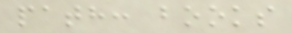path: books
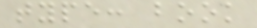type: book
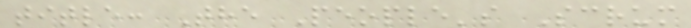title: The People's Scrum
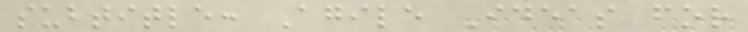subtitle: Agile Ideas for
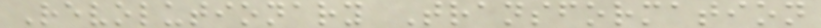Revolutionary Transformation
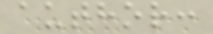author:
